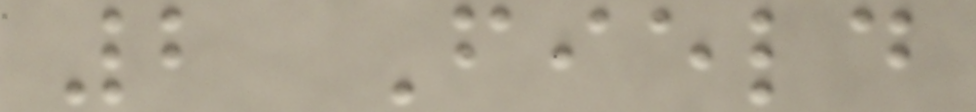2 Field
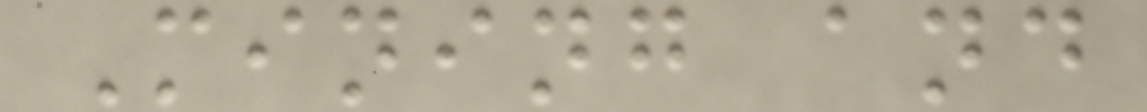Mining and
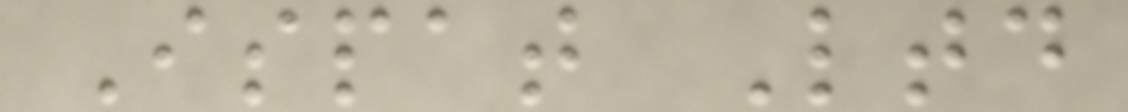Ispat Ltd
